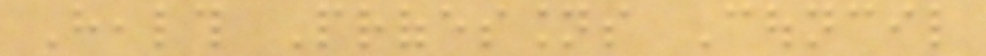Health Professions Council
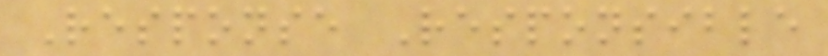Response Responsible
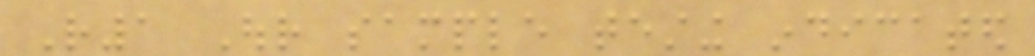R1 Our sample testing indicated
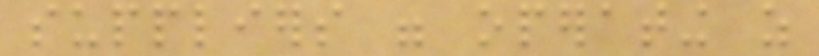suppliers were operating as
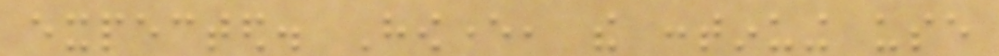expected. However, the continuing use
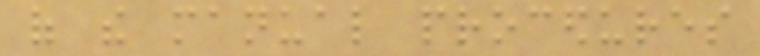of the manual procedures
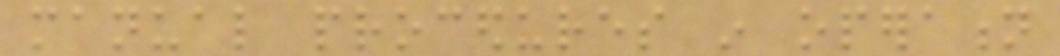manual procedures in operation
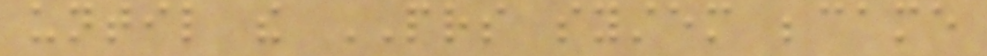until the PRS system became
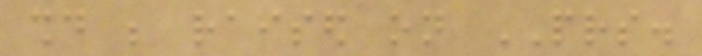should be raised on PRS.
